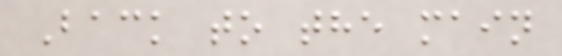Back to the main
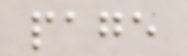page
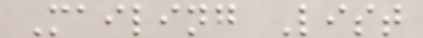Mailing List
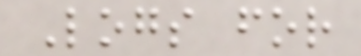Logs for
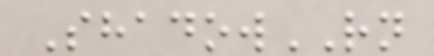ShadowRN
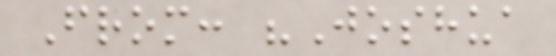From: "Joshua
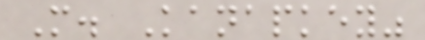M. Kanapkey"
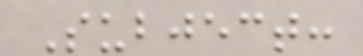Subject:
